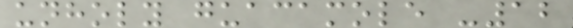unholy guacamole -12
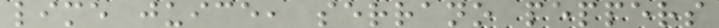lime juice, serrano peppers
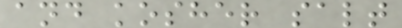and kosher salt
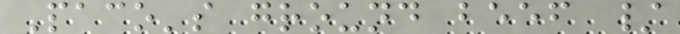Paco's ground beef /
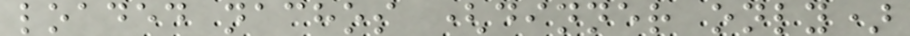loaded nachos (dinner only)
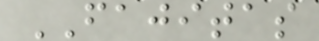FAJITAS
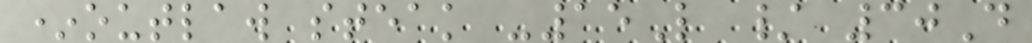*outlaw steak -15L / 30D
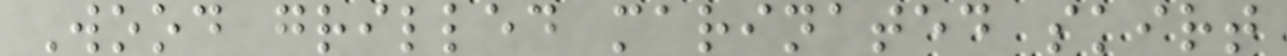Wood grilled marinated skirt
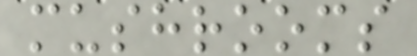mushrooms
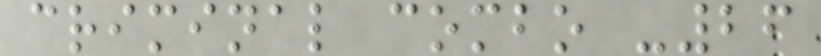criminal combo -26
